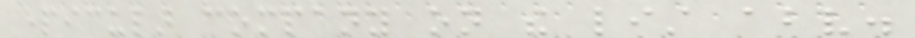particular company on the list above.
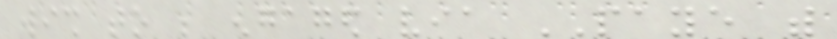wish to be engaged via PAYE with
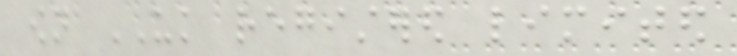own UK registered limited
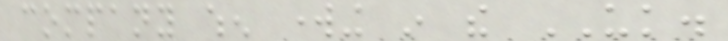company when working in the UK.
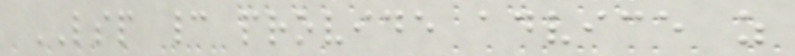LSP cannot provide advice as
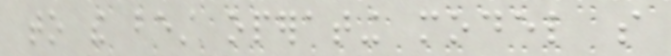to the best operating model so
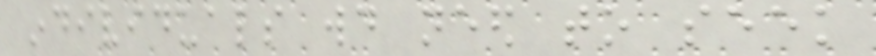individuals would need to seek
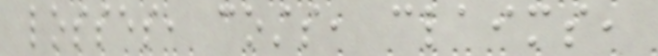losses, costs, claims,
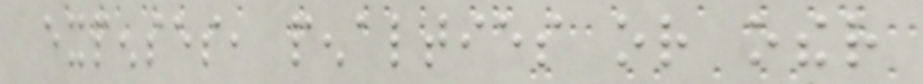expenses, penalties or other
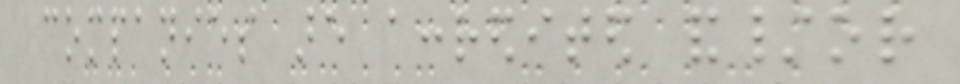companies are accredited and/or
